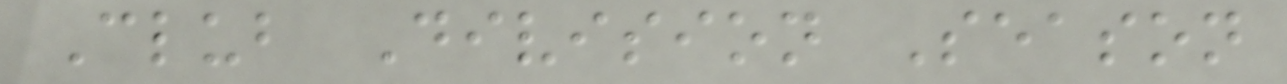Club Division Season
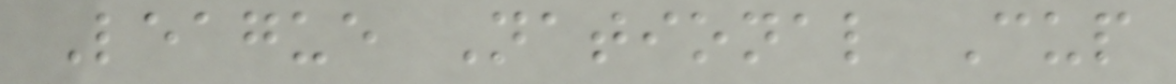League National Cup
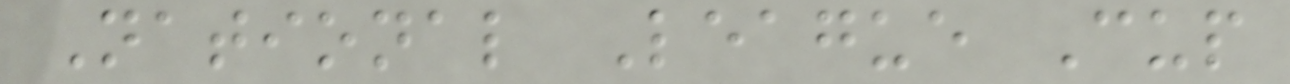National League Cup
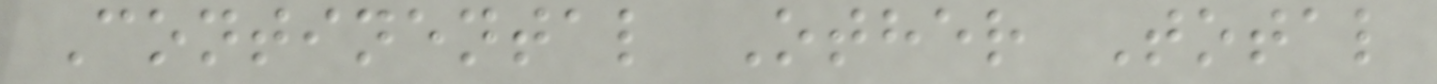Continental Other Total
